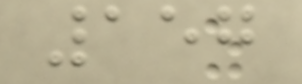157
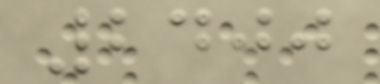2400
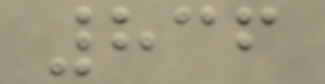836
